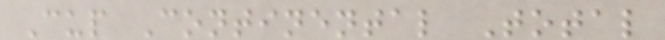Cup Continental Total
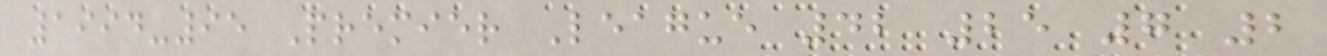1994-95 Premier League 42 25 7 2
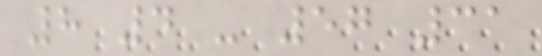8 4 - 57 31
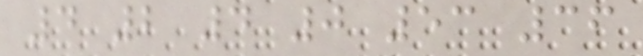4 2 4 0 53 36
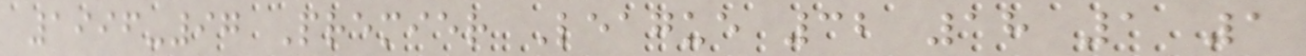1996-97 Premier League 32 18 1 1
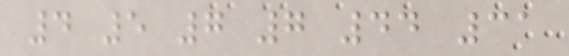4 5 7 7 44 31
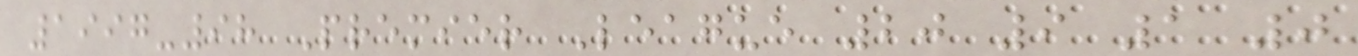1997-98 Premier League 20 9 1 0
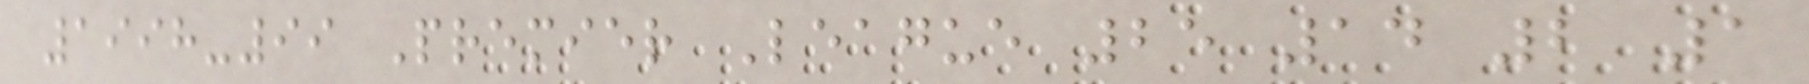1998-99 Premier League 25 14 2 1
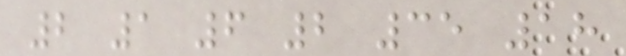2 1 6 2 35 18
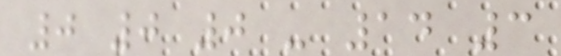0 0 0 - 14 3
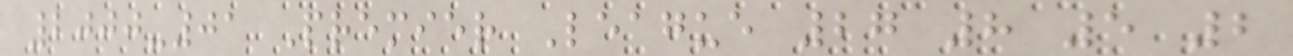2000-01 Premier League 27 8 5 2
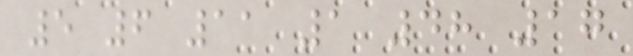5 6 11 1 48 17
